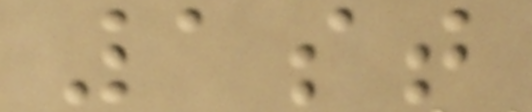1st
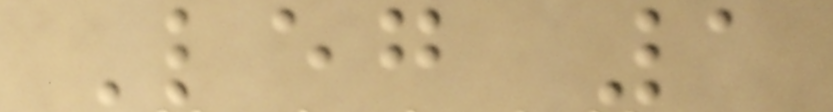Leg 1
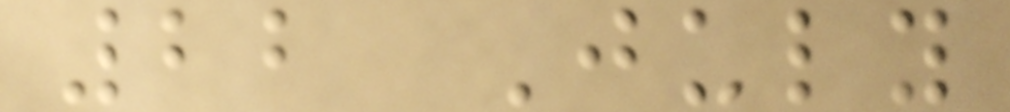22 July
